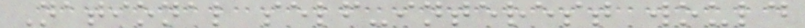National self-interest would
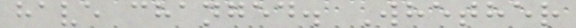have changed. Whether
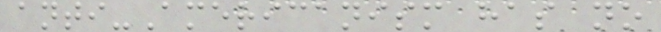anti-Americanism has no
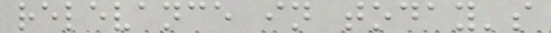relevance in today's
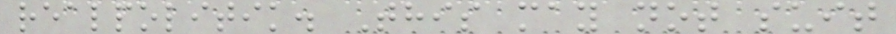realpolitik. This may not suit
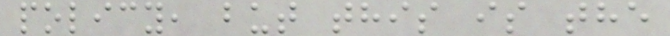policy, but this is the
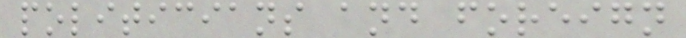politicians and foreign
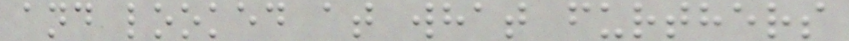and looked at what furthers
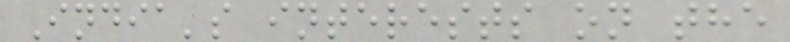India's interests on the
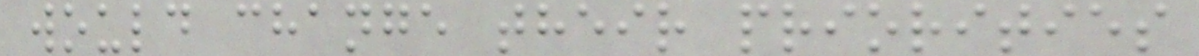would change their priorities
